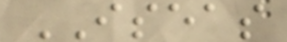ISEAS
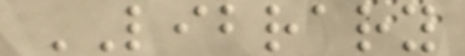LIBRARY
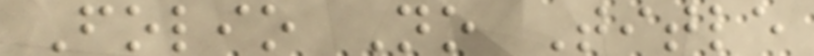Folio No Title
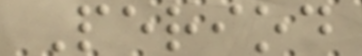Period
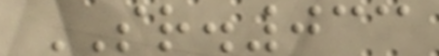SR.033
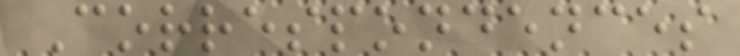Correspondences
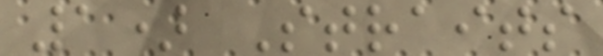1) Straits
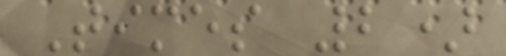Times 2)
